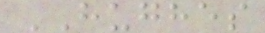HUGHES
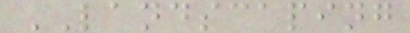LANDSCAPING
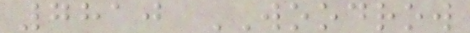7810 WOODROW
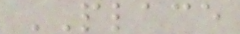PLACE
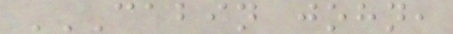CABIN JOHN,
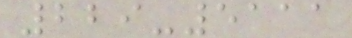229-5111
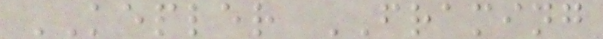KEPLER FRAMING
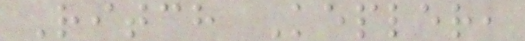Ritch Kepler,
